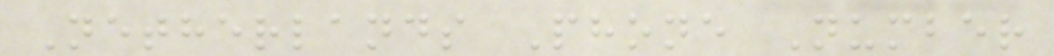Netherlands Phone Number
